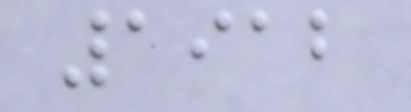1912
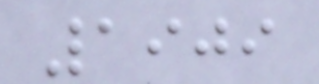1909
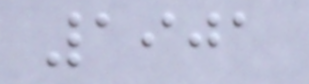1901
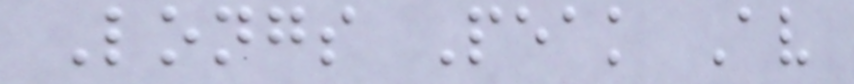Longs Peak Av
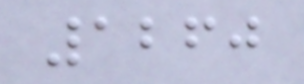1260
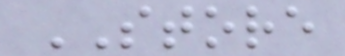STORE
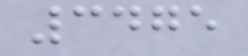3475
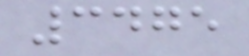3475
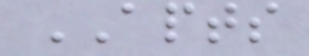APTS
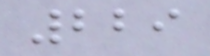229
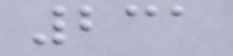231
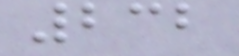232
